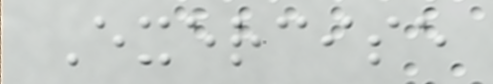Exercise
